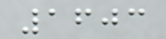1603
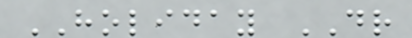HOLIDAY DR
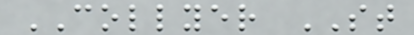COLLYER ST
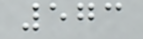573
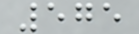575
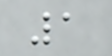1
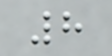8
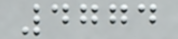4774
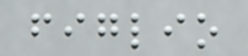figlio
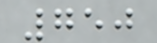750
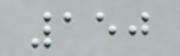150
